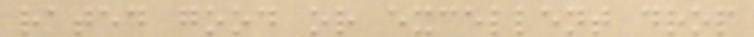rated good or excellent drop
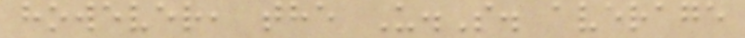however, the U.S. average
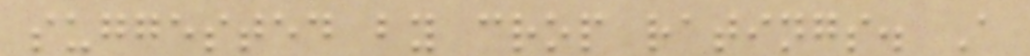suggested by crop ratings. A
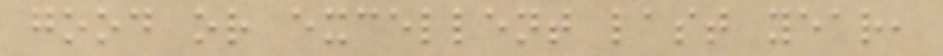good or excellent last year,
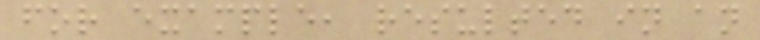for example, resulted in an
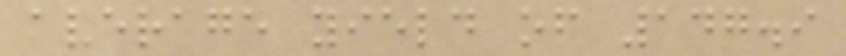average yield of 147.9
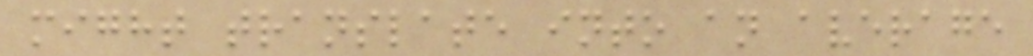might translate into an average
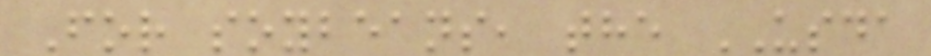For soybeans, the USDA
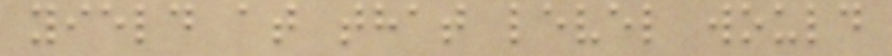yield at that level would
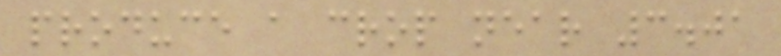produce a crop near 3.01
